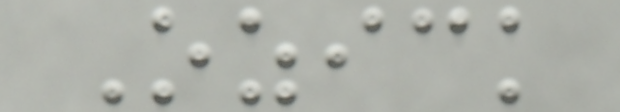Ozick
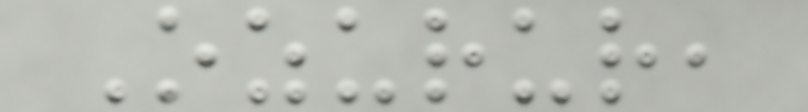Ozurur,
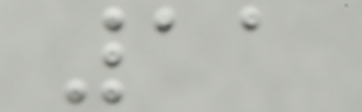11
